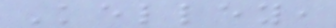Kelley,
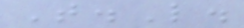T.L.
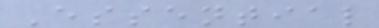Essential
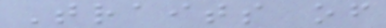Traits of
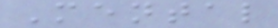Mental
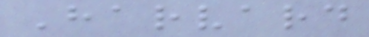Harvard
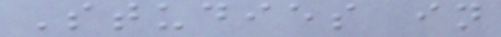Studies in
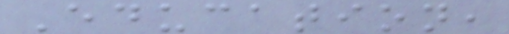Education,
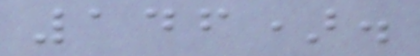146).
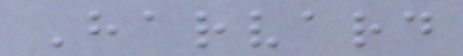Harvard
